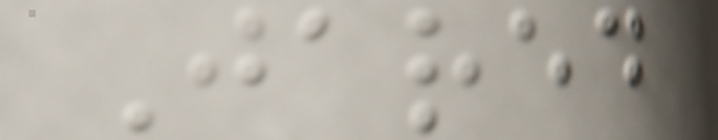Jared
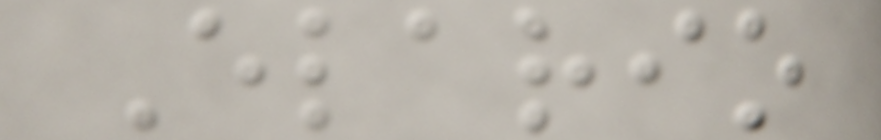Elario
